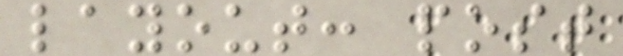layout: post
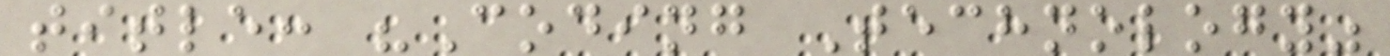title: "Coding Technology"
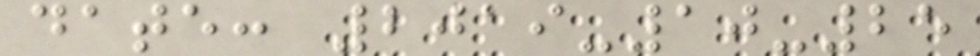date: 2019-10-25
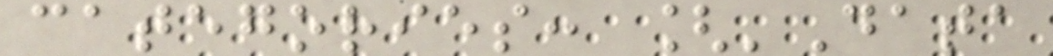categories: ['Data
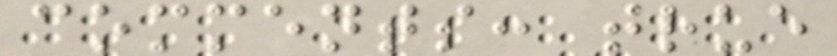comments: true
